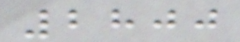2800
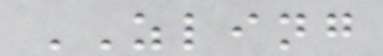ZLING
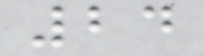24
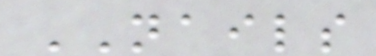NAILS
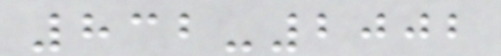832-2002
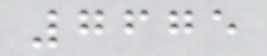7675
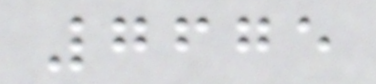7675
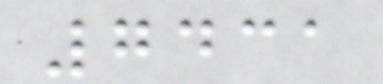7431
